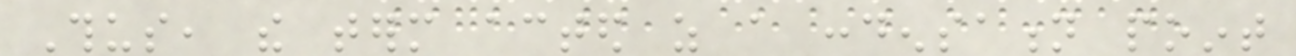Thus, the term acted as a condensation point
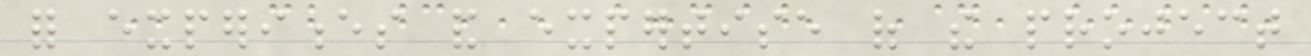for experiences and expertise of the project
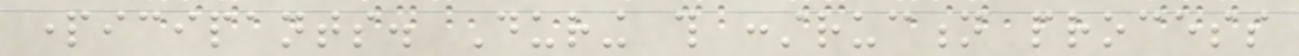participants. During this construction process
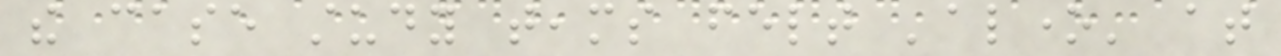the case study teams felt 'alone' at
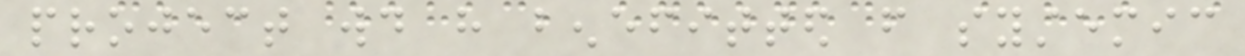project would have benefitted from systemic
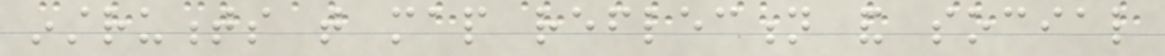instruments that map reflection and social
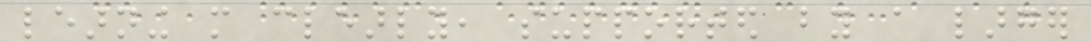learning more clearly, supported by a larger
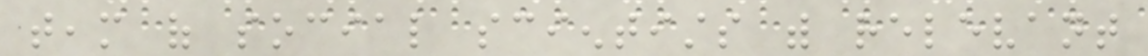team of social scientists with relevant
